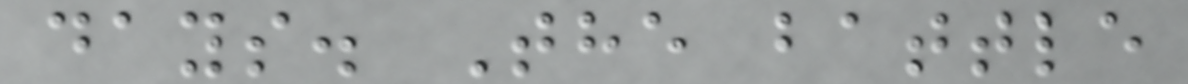days. The battle
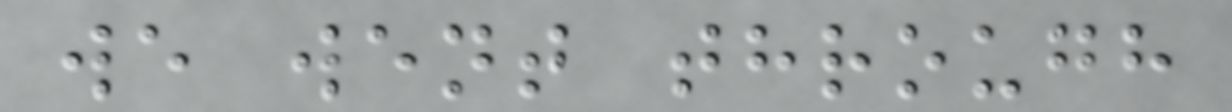we went through
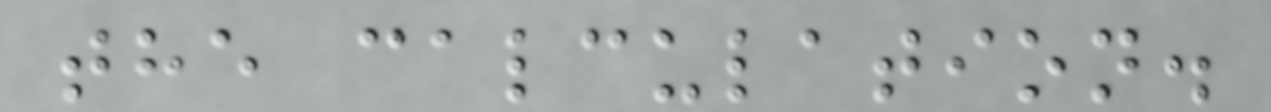the calculation.
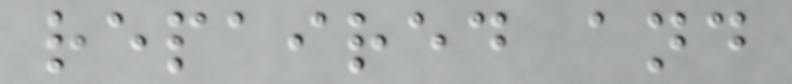repaired and
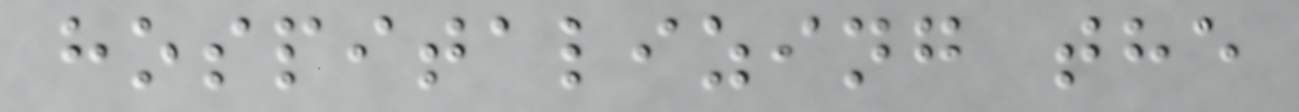hospitalizing the
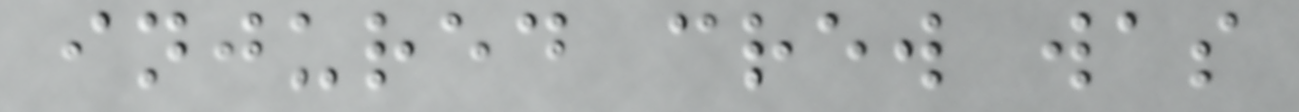injured crew was
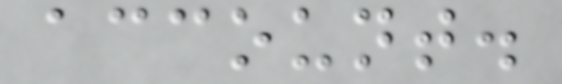account.
